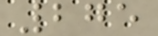275
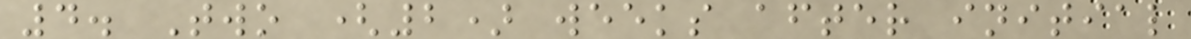4. Two (2) weeks after initial
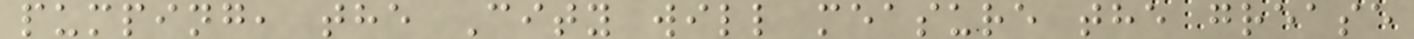pumping, the City will measure the grease
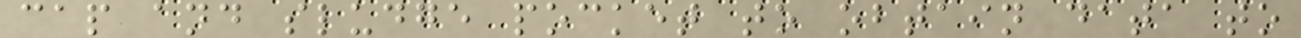cap and sludge pocket to obtain data to
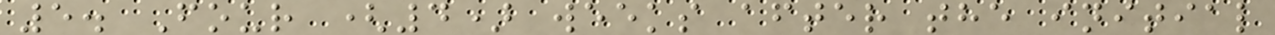5. Four (4) weeks after the initial
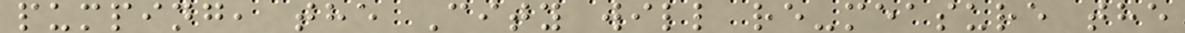pumping, the City will re-measure the
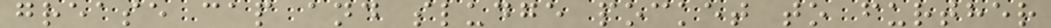grease cap and sludge pocket to further
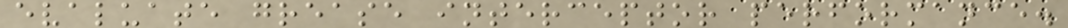evaluate grease interceptor performance.
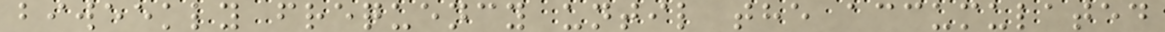biweekly frequency until the accumulated
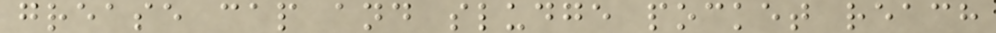grease cap and sludge pocket reach
